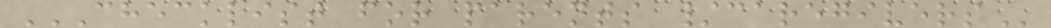CHECKLIST FOR PARENTS /CAREGIVERS
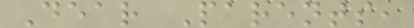Dear Parents,
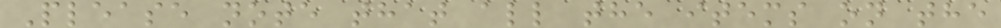Please note that all the items on the
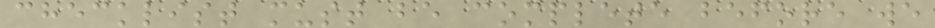checklist must be complete before we
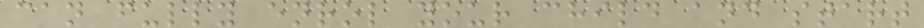can fully enrol your child and start
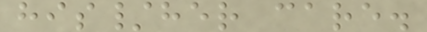his/her care.
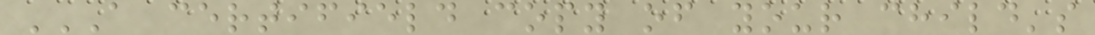A CERTIFIELD COPY OF YOUR CHILD'S
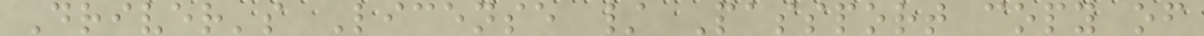Driver's License / Passport copy of
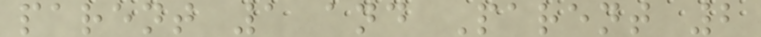parent 1 and Parent 2
